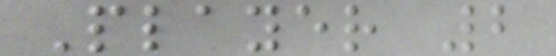Player 2
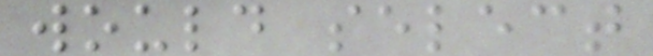would select
